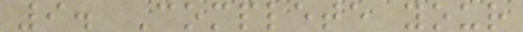9. Complete your
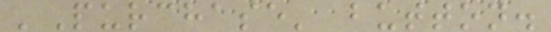'Purchase' button.
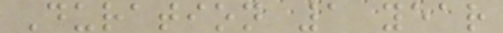Duration 1 year
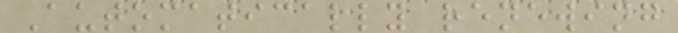Automatically renewing
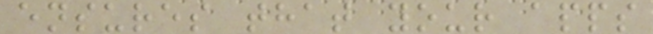ensures that your apps
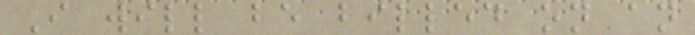I will be billed on an
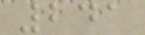241
